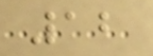12
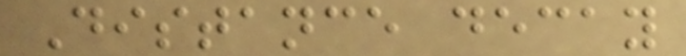Distance decay
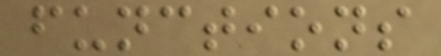functions
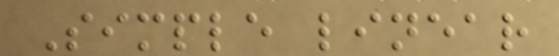Simple linear
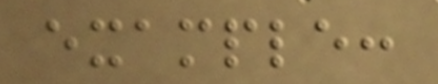example:
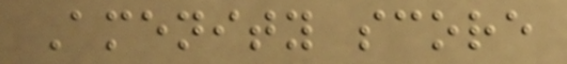Amenity score
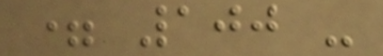= 100 -
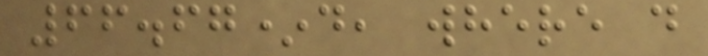66.67*d, where d
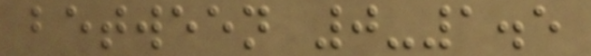between 0-1.5
